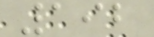192
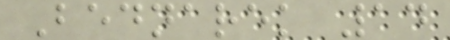Bednarek 14
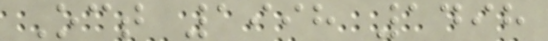Oct 1998 1498
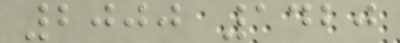2000 1420
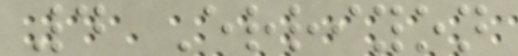4 Erriyon
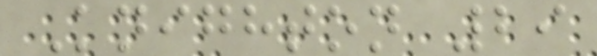Knighton 29
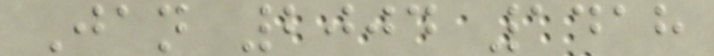Jan 2004 1418
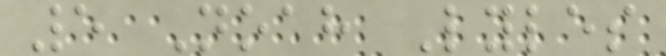5 Noah Lyles
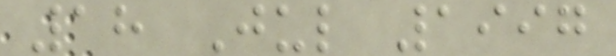18 Jul 1997
